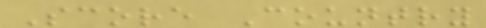Score Country
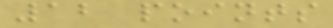12 points
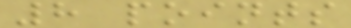8 points
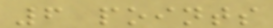6 points
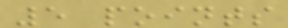5 points
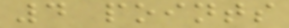4 points
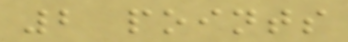2 points
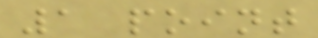1 point
